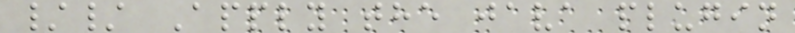// Apply the java plugin
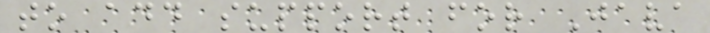to add support for Java
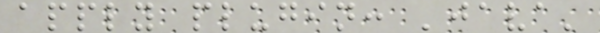apply plugin: 'java'
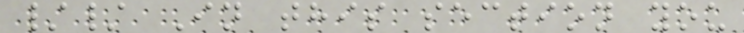// In this section you
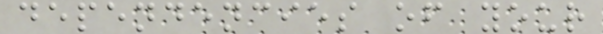dependencies of your
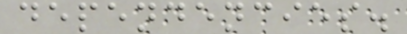dependencies.
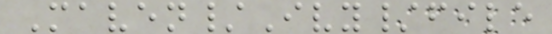Maven/Ivy/file
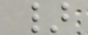}
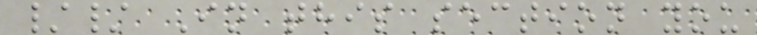// In this section you
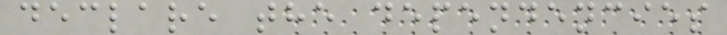declare the dependencies
